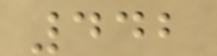442
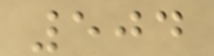504
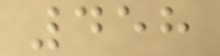458
